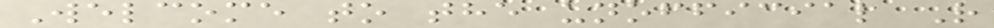Welcome to the unofficial R
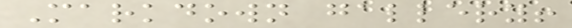Markdown gallery!
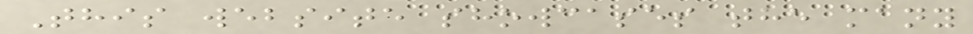This website showcases the many
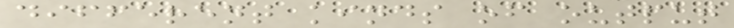different kinds of output
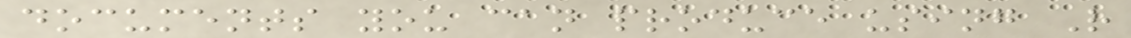documents you can produce using R
